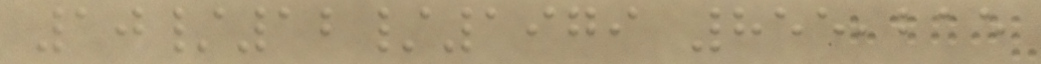10/12/1979 855,215
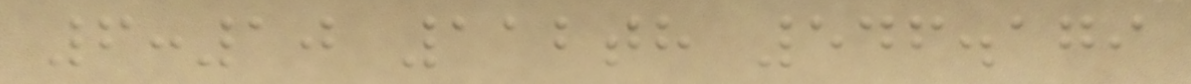6:10 112th 546.179
